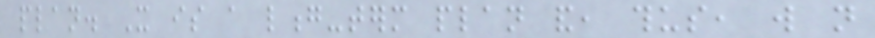plan. It is a long-term plan and, thus, will not
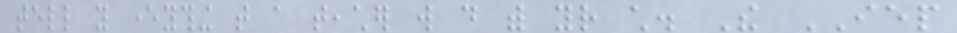tell you everything that a teacher will do with your child. The IEP
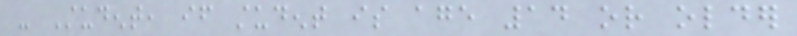- Student, if student is age 14 or older
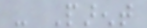- Parent
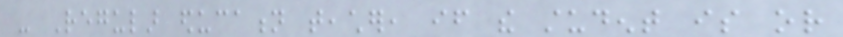- Regular education teacher, if the student is or
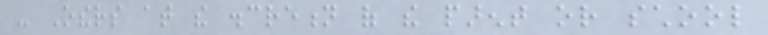- Others at the discretion of the parent or school
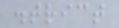district
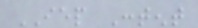IEP Content
